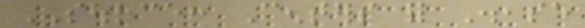SOURCE: Centers for Disease
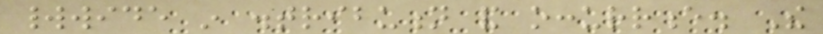worldwide in distribution and occurrence. The
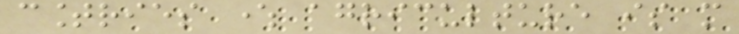countries where agriculture is more
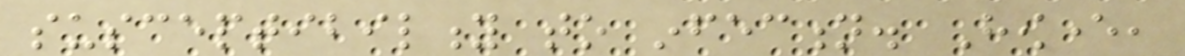susceptibility to infection. However,
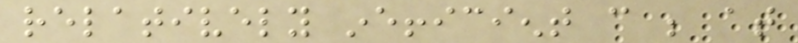relatively inefficient can be at
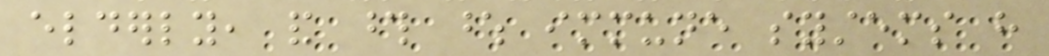elderly, and those whose immune systems have
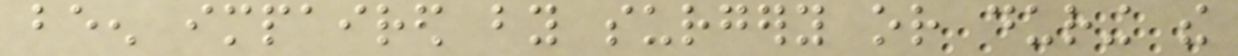been impaired by surgery or during the
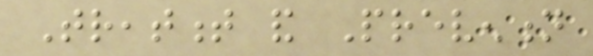Treatment and Prevention
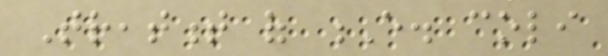Treatment of E. coli
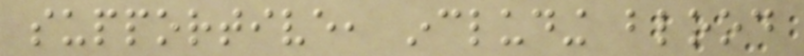supportive, including blood
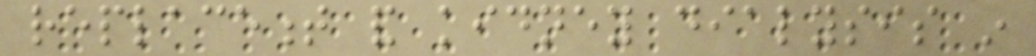replacement and kidney dialysis in
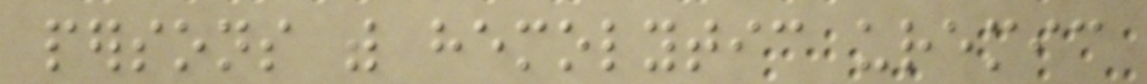persons with hemolytic uremic
